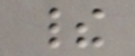their
